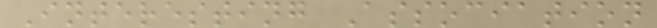Interesting Association
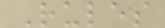Rules
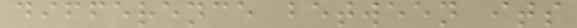difference between its
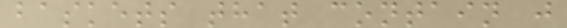baskets that contain j
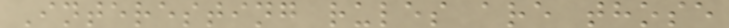Interesting rules are those
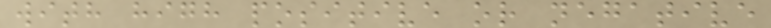with high positive or negative
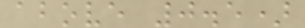above 0.5)
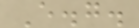E.g.
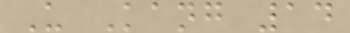U Kang 14
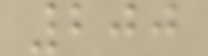200
